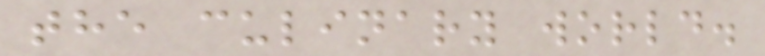the culinary world.
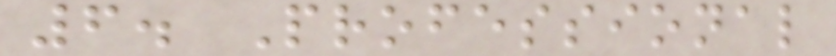6. Professional
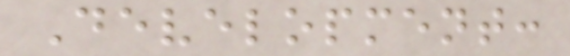Development:
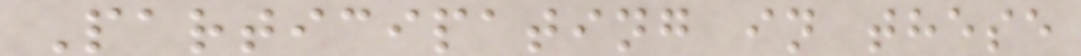Participating in these
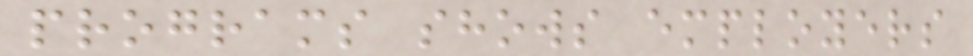programs shows employers
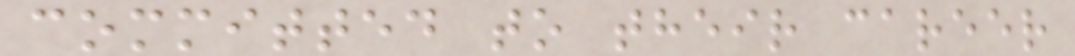committed to their career
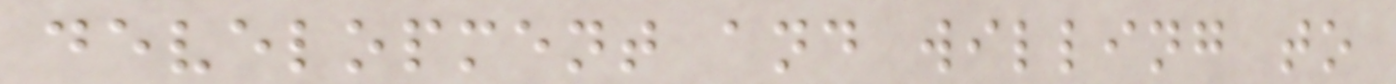development and willing to
